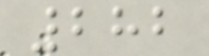282
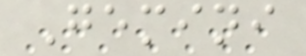Gemini
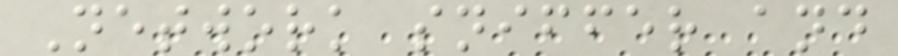Network sniffer and
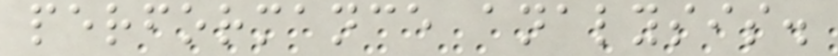performance analysis.
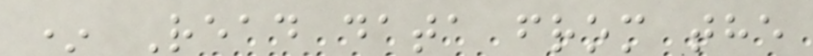* Read data from the
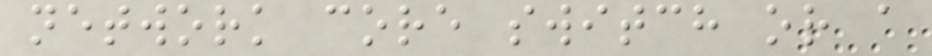network core switch or a
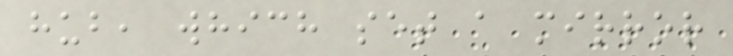hub, which set a mirror
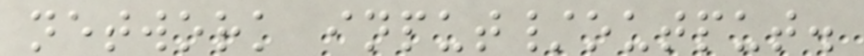network input/output.
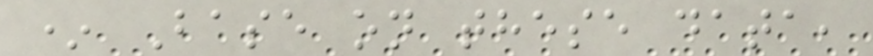* Base on these data,
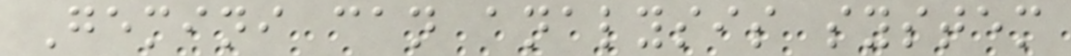Gemini can analysis system
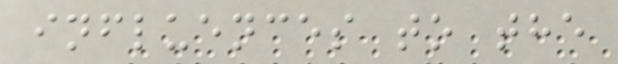influences to the
